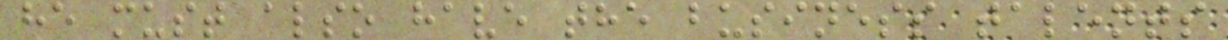he must also have the business talents
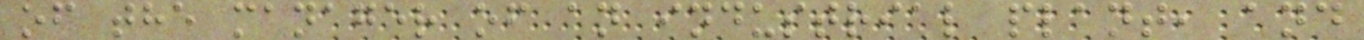of the manager of an industrial plant, and
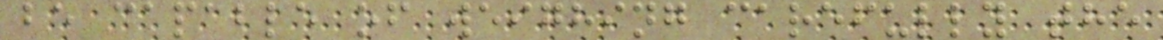be capable of weighing carefully the
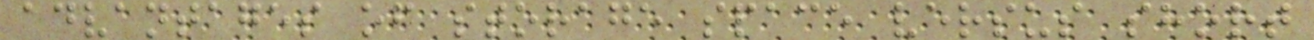advantages of storage space versus short
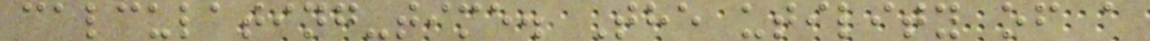calculating-time. The utility of a
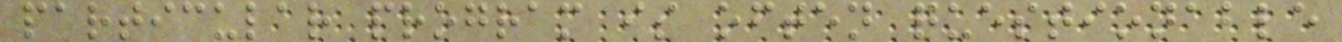particular program is often questionable
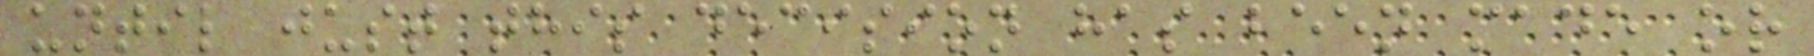until just this decision has been made or
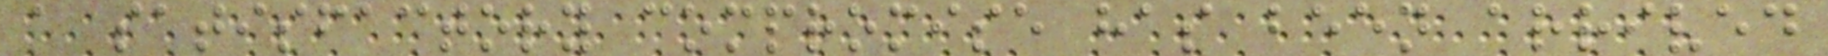a satisfactory compromise has been arrived
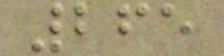265
